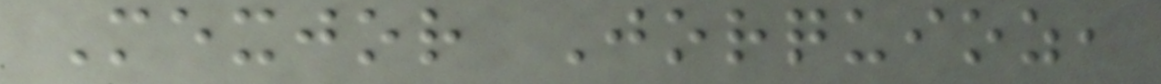Mexjor Jorquioz,
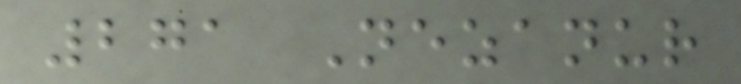271 Nezanur
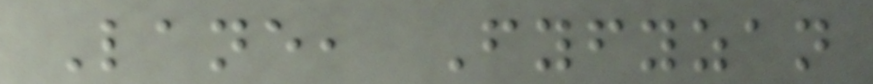Lane, Fyfyzan
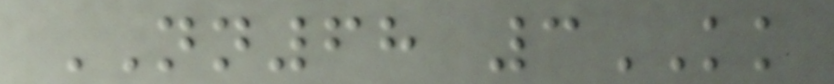NN68 3KK
